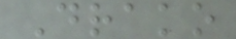Drako
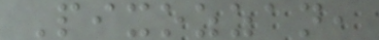Pixozzan,
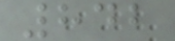842
